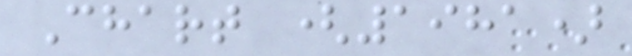Chart (1981)
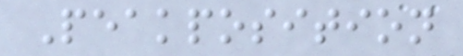Peakposition
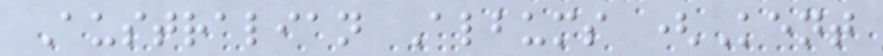Australian Albums (Kent
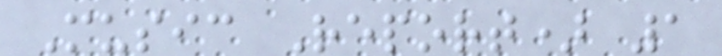Music Report) 1
